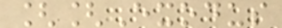[[Exodus
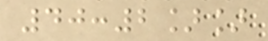40:2]]
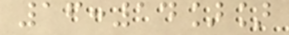16:14]]
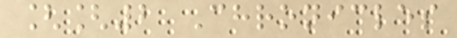[[2 Chronicles
